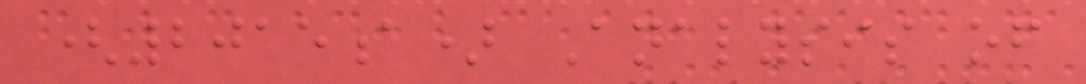(2015a) Analysis of
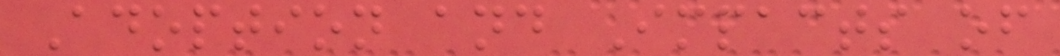Adoption and Impacts of
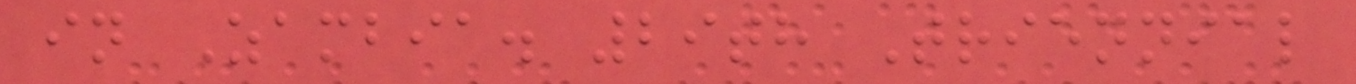in Zambia. 29th Triennial
